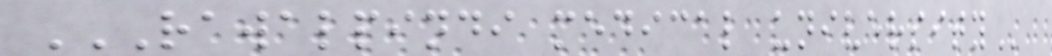RAWALPINDI MEDICAL UNIVERSITY
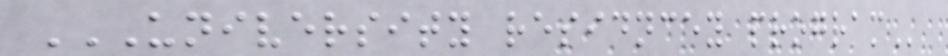UNIVERSITY RESIDNCEY PROGRAM
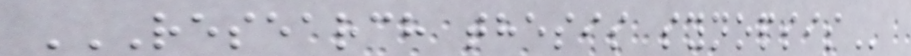RESEARCH THESIS SYNOPSIS
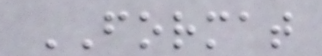FORMAT
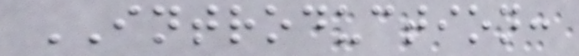INTRODUCTION:
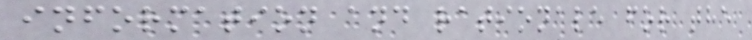information and rationale for the
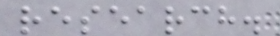research.
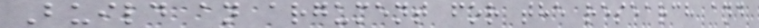Build an argument for the research and
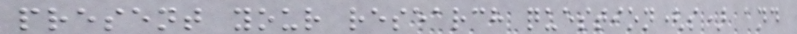present your research question(s) and
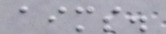aims.
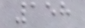158
